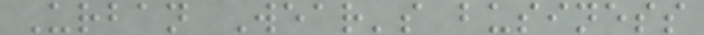Urban Wear's business
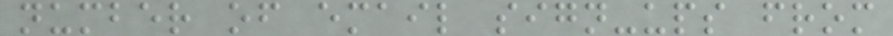number of email sign-ups from
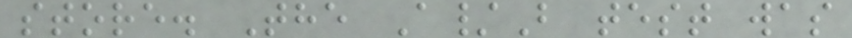store. The A/B test was
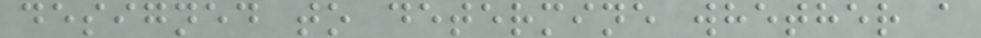designed to determine whether a
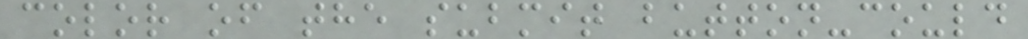color of the submit button-could
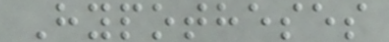Hypotheses
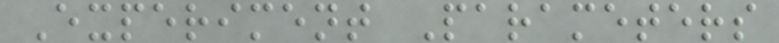Experiment Parameters
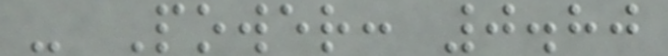- Power: 0.80
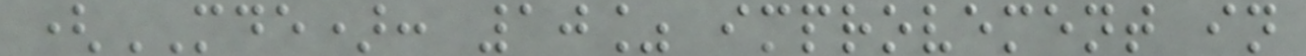(MDE): 10% improvement in
